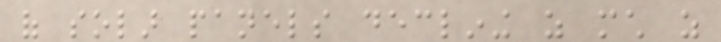of solar panels declining as much as
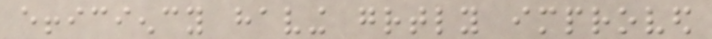efficiency having greatly improved
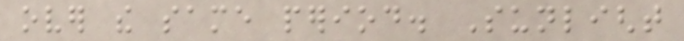over the same period. Sunlight
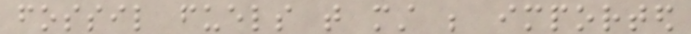fossil fuels that must be imported
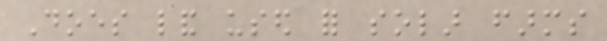Does land used for solar farms
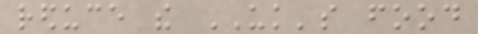reduce the UK's food
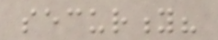security?
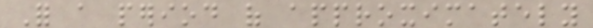For a period of approximately
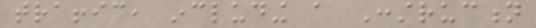traffic, including a Construction
